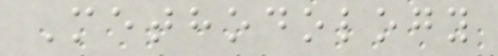Methodology
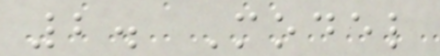2. Model
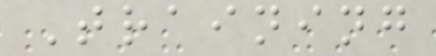Training
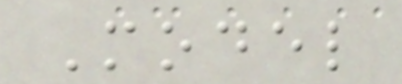Model
